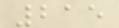215
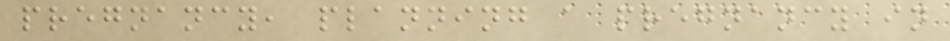pregnancy, planning a pregnancy in
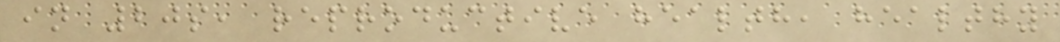in 20s, reproductive health, healthy
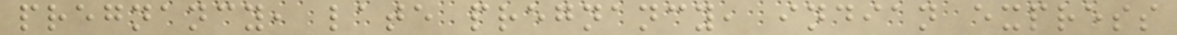pregnancy, late pregnancy, indian express
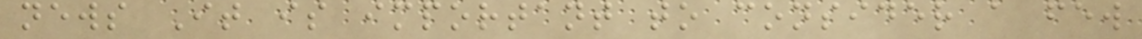news It is important to consider a few
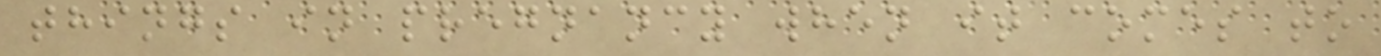things in pregnancy when it comes to
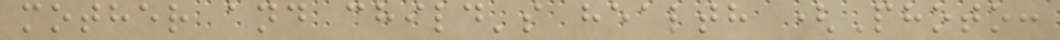mother and child's health (Photo:
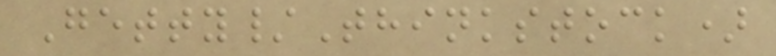Getty/Thinkstock)
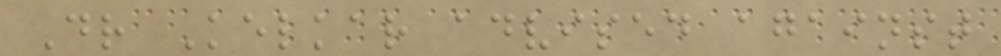Dr Kelkar advised against
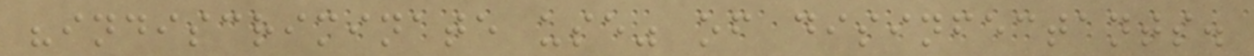"indiscriminate use" of disinfectants.
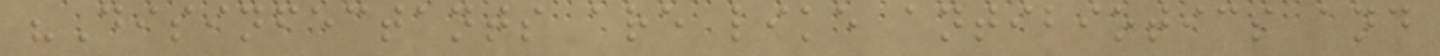"Disinfectants are like antibiotics and
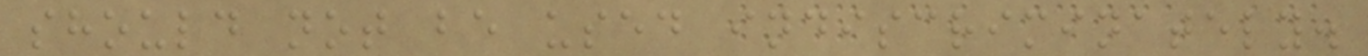should not be used indiscriminately.
